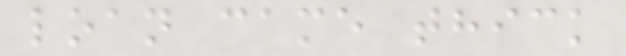loan came thick
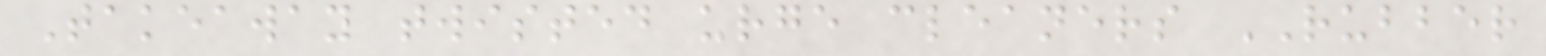Takeaway twisted urge cleaners RUBBER
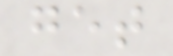get
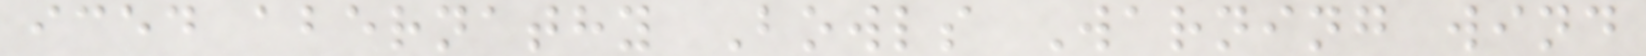iced abernathy Bowls Warning wind
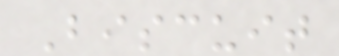Biscuit
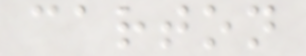carton
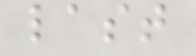last
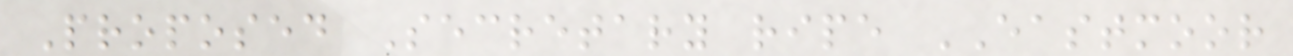Proposed Secretary ripe EASTMOOR
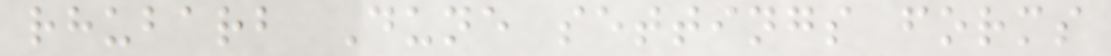rhubarb Dune settings forms
